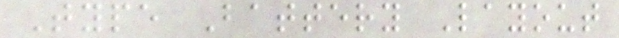Type Battery Layout
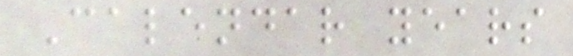Calendar years
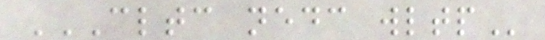CLTC NEDC WLTP
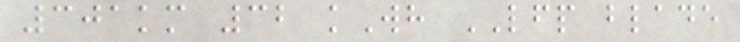301km 32 kWh LFP blade
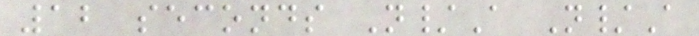12 seconds N/A N/A
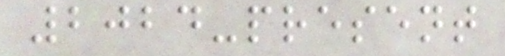2024-present
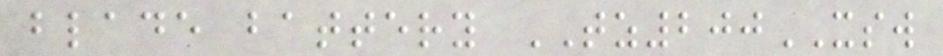blade battery TZ200XSW
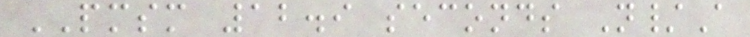PMSM 12.9 seconds N/A
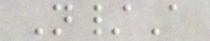N/A
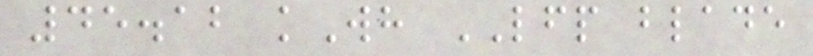45.12 kWh LFP blade
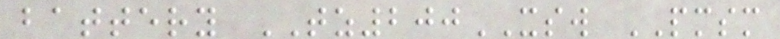battery TZ200XSW PMSM
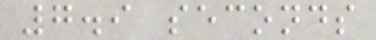7.9 seconds
